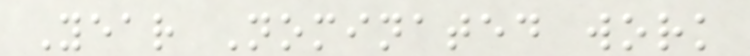Year Nominated work
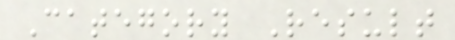Category Result
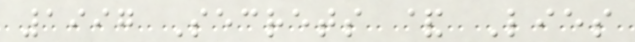1997 Secrets & Lies
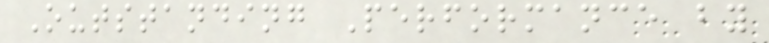Outstanding Performance by
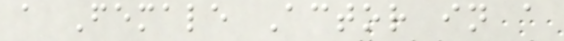a Female Actor in a
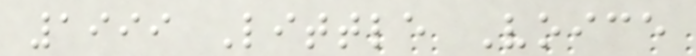1999 Little Voice
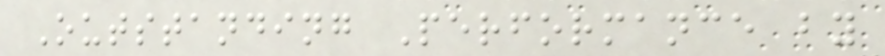Outstanding Performance by
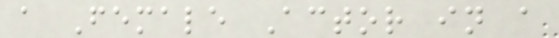a Female Actor in a
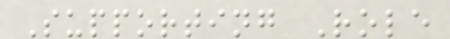Supporting Role
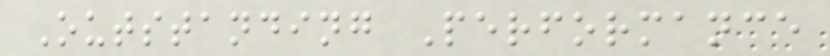Outstanding Performance
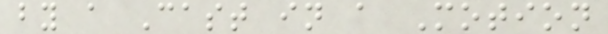by a Cast in a Motion
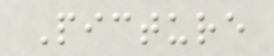Picture
